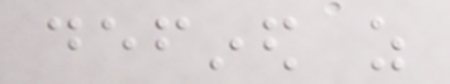defined as
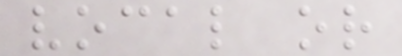vocal or
